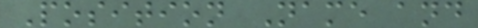Position Name and
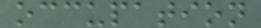occupation
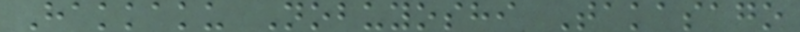Hakkaku Nobuyoshi Takasago
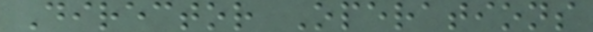Director Operations
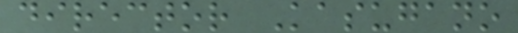director Kasugano
